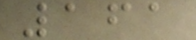161
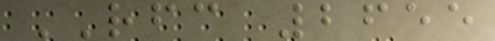RFC 2655
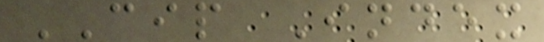CIP Index
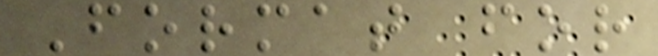Format for
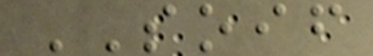SOIF
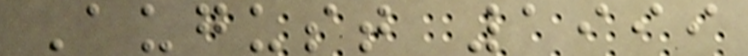August 1999
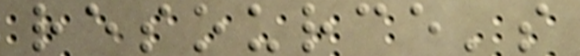resource's
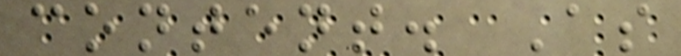content. As
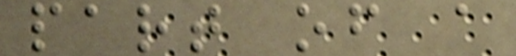part of a
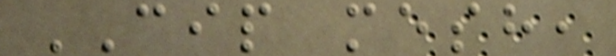CIP mesh,
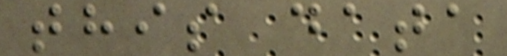this data
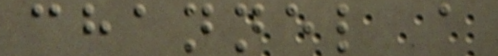channel a
